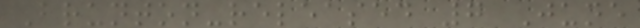Brunton-released 7 June
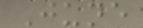June
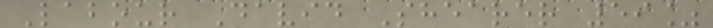Labour David Shearer 59%
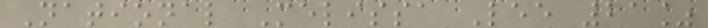National Melissa Lee 21%
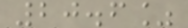20.6%
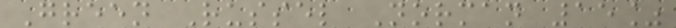Green Russel Norman 15%
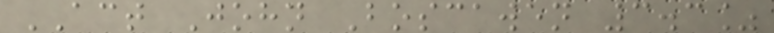ACT John Boscawen 3.3%
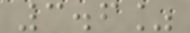3.6%
